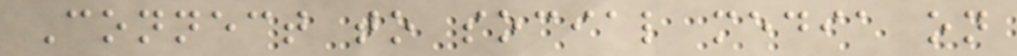Connect to social media on
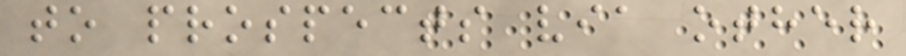to prospects via other
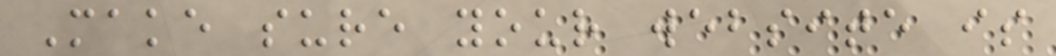Make sure your website is
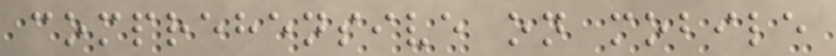comprehensive on mobile
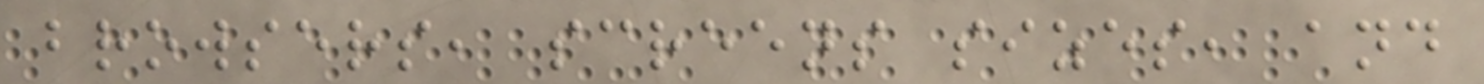browsers, screens sizes, and
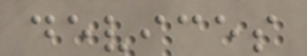devices
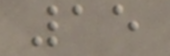15
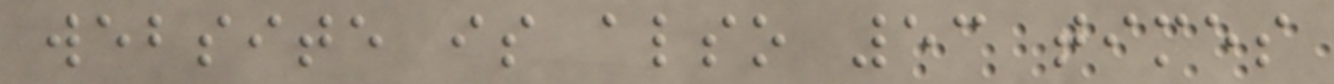website is also 53 times
